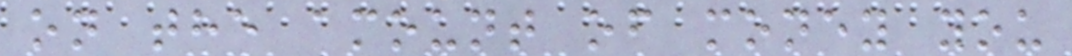on the amount of money you
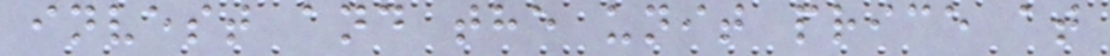invest and the unit price at
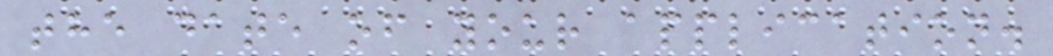the date of your application.
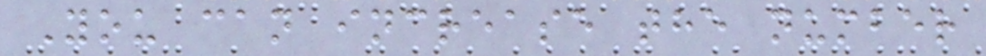You can increase the number
